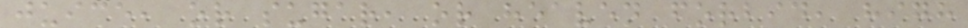juice, or sugar, or heaven forbid, high
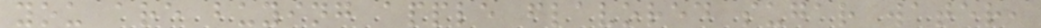you are buying apple flavored sugar water,
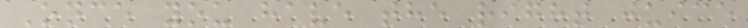Once you have the right juice
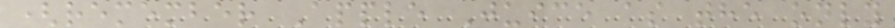(remember Apple Juice as the only
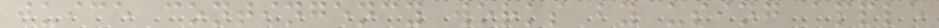juice contingency works by using apple
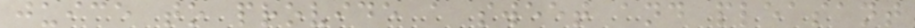juice to provide a sweet and pleasant
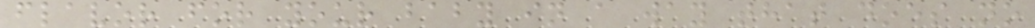flavor for your baby in a way that does no
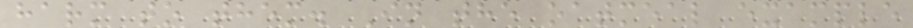harm to them. In the oatmeal example
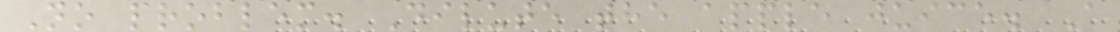No problem. Dilute the apple juice. A
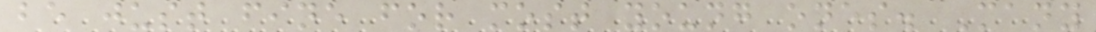be just fine for most young ones. Many
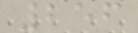256
